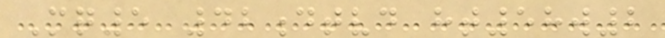Mq5 42dtvd ht58w2
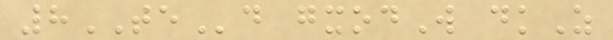8TEd gxodW dkZ
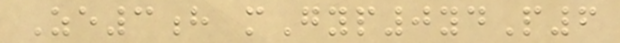Ze3h mGyp0ydP6
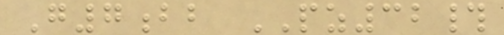G7bb PZ32#
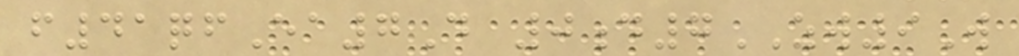f41qfEa7D 0d7ZW9W
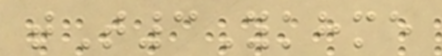tT3Ykhme
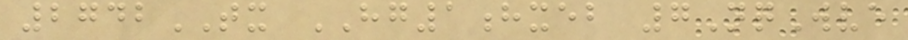2742TX HG1hxeb 7NqWve
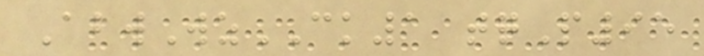AbwWzCK1 tqP95
